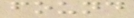found
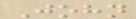John
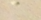a
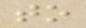to
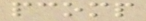pcomp
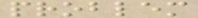problem
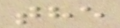the
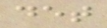det
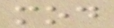mod
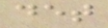det
